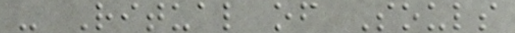- Ritual of Souls
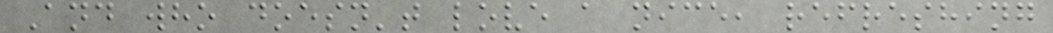And who doesn't love a nice, refreshing
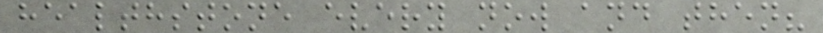healthstone every now and then?
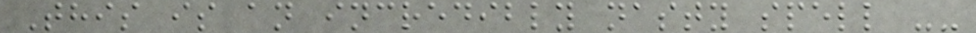This is an incredibly nasty spell --
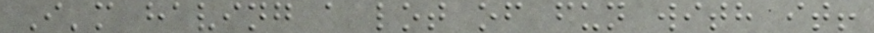I'm having a lot of fun with it!
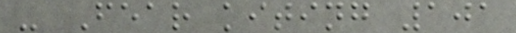- Fear kiting 101
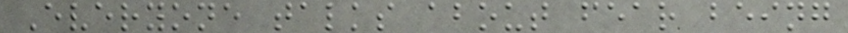Everyone talks about fear being
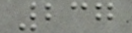237
